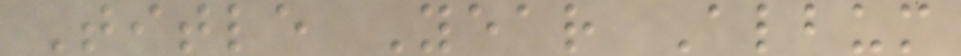Title Year Album
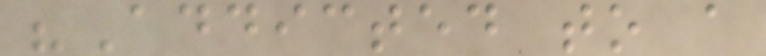"Addicted to a
